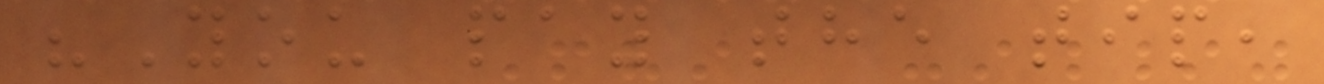"You pay the tip,
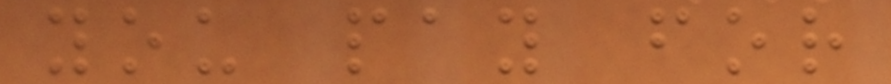you pay for
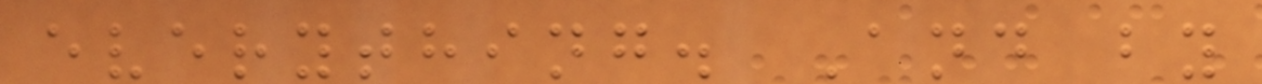everything. And by
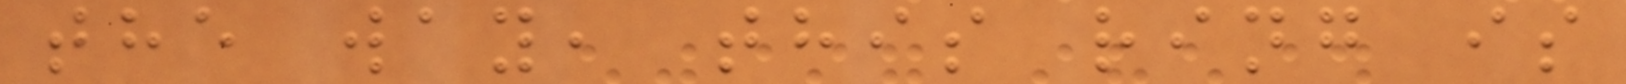the way, this ring is
